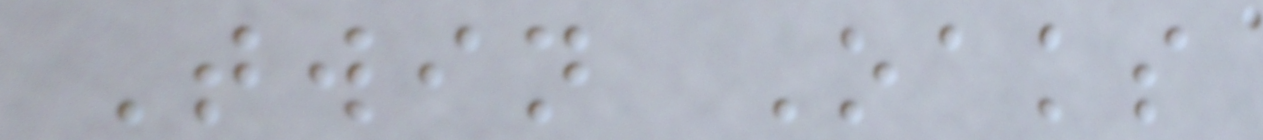Twin Oaks
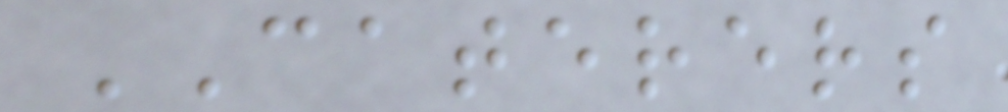CATERERS
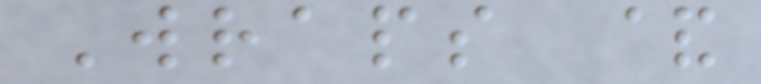Wraps &
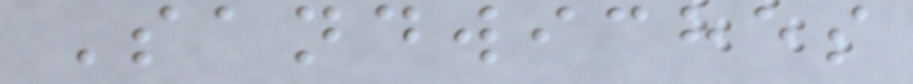Sandwiches
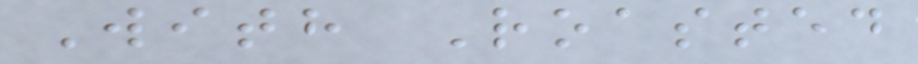With Roasted
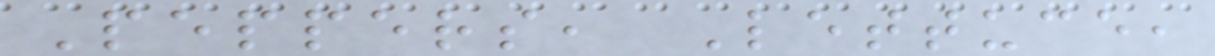Peppers, Lettuce,
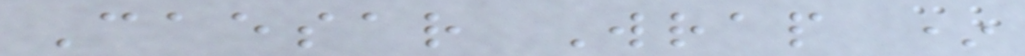Caesar Wrap *
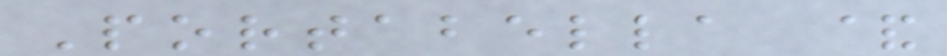Portabella &
